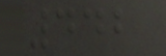442
